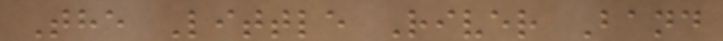The Little River Band
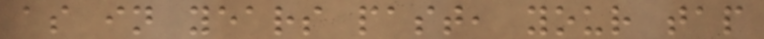as in years past, your tap
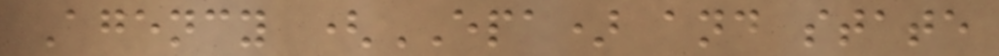Agency (EPA) and state
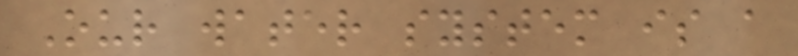Our water system is a
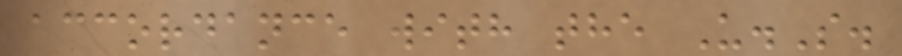accordance with the U.S.
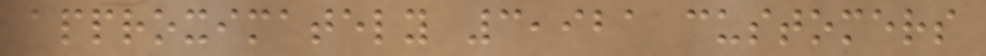approximately 3,921 customers
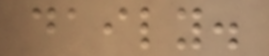daily.
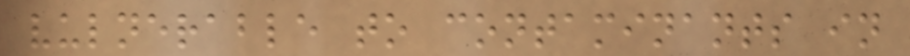vulnerable to contaminants in
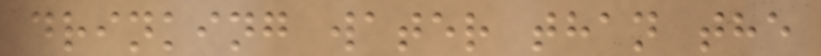drinking water than the
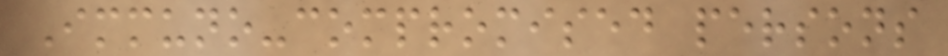Immuno-compromised persons
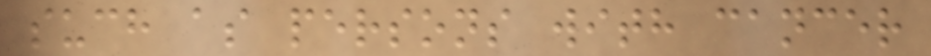such as persons with cancer
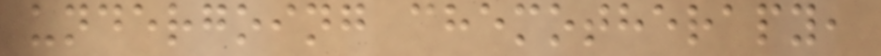undergoing chemotherapy,
